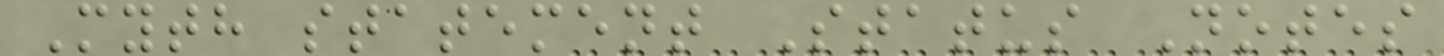Myth statement Status Notes
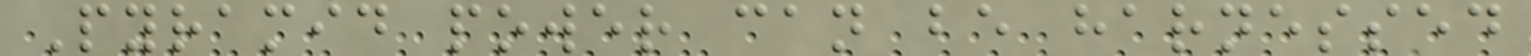Pyramid power can be harnessed
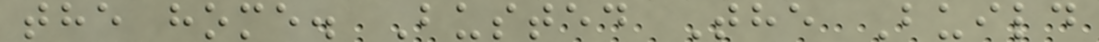the home. Busted The Build
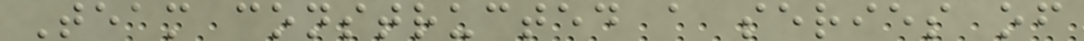Team constructed a series of
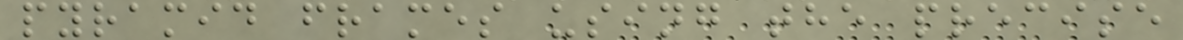pyramid frames using the precise
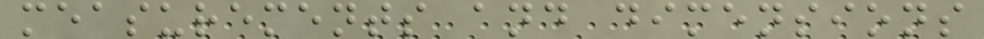measurements and dimensions
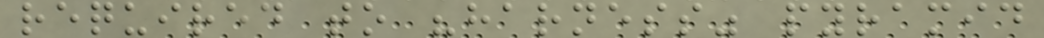required to "harness" pyramid
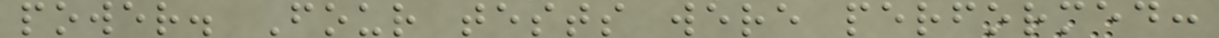power. Four tests were performed:
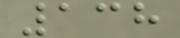138
